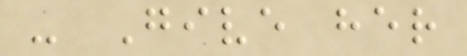- Give her
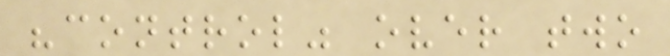"control" over two
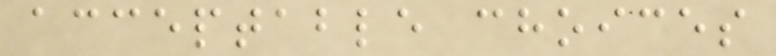acceptable choices
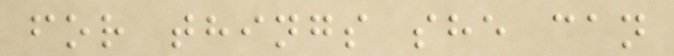for things she can
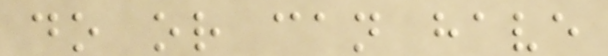do or can have
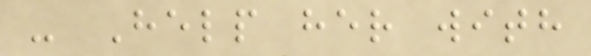- Help her with
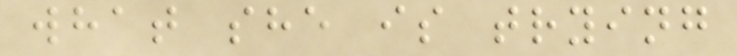what she is trying
